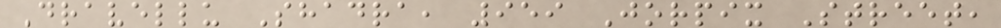Dravellu Shadra, 959 Jorpix Street,
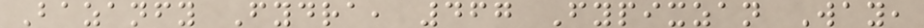Bazanfy Fydra, 467 Fypixzan Way,
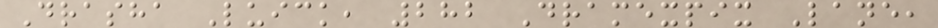Drasha Luick, 282 Dramexpix Lane,
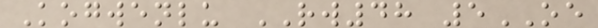Kogwenlu RW48 5OE
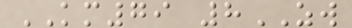KM79 8ZW
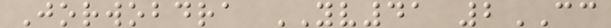Jorwobdra YV41 2CC
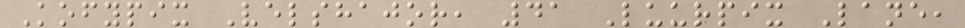Kofypix Velshajor, 41 Luurpix Lane,
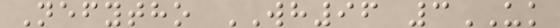Nefytho WH96 3UK
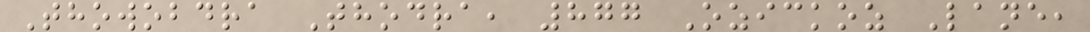Thowobdra Thodra, 877 Ozickoz Lane,
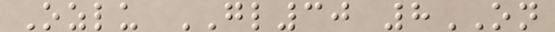Ozlu GL30 8ON
